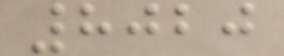8020
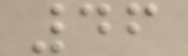46
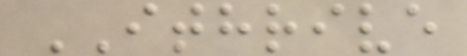ITHRIVE
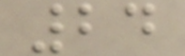24
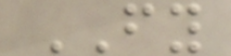FY
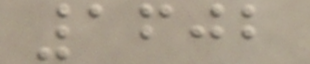1602
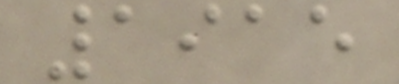1915
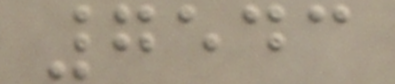7543
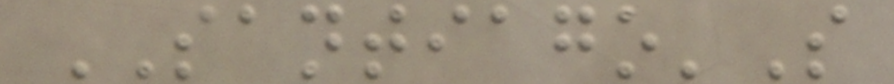SANTIAGO'S
